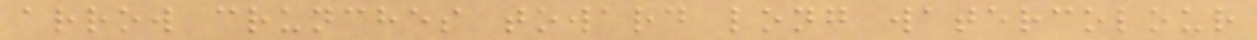arrow crunches toward long watercolour
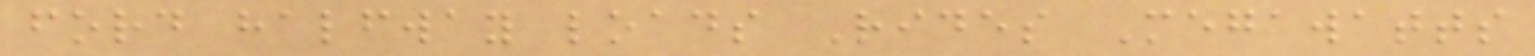ford halfway loads Rides Megawatts
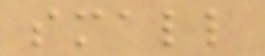small
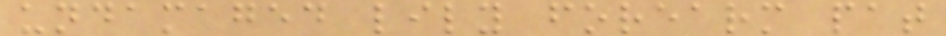undamaged lily forearm pat
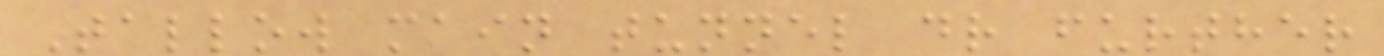Tallow main tunnel dr further
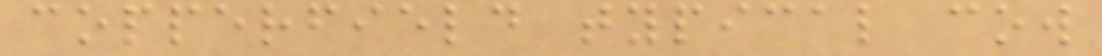copperfield typical cow
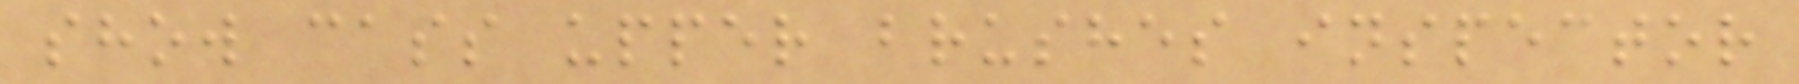show cass upper brushes inspector
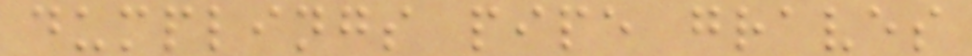dumplings pipe graves
